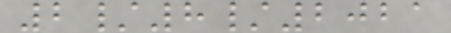2/8/2021
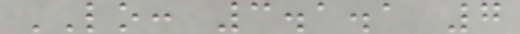LO: 3.1.1 7
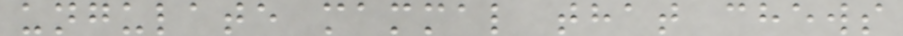ungulate mammal that chews
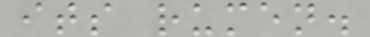its rumen.
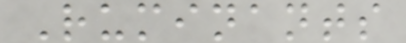Ruminants
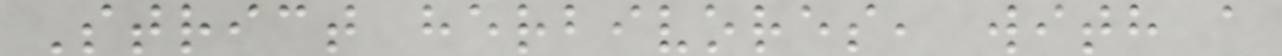Strict herbivores, with a
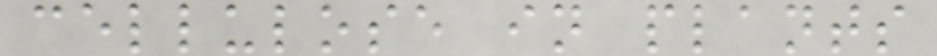cellulose in plants
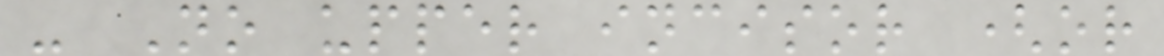- No upper incisor (or
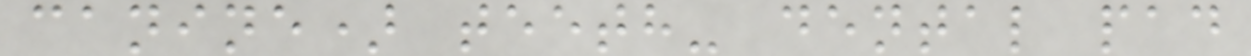canine) teeth- dental pad
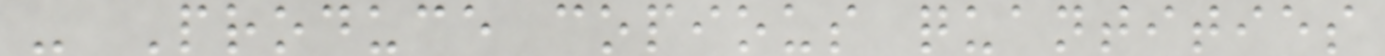- Produce copious quantities
